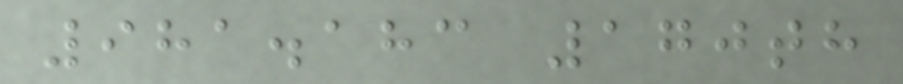981.183 170th
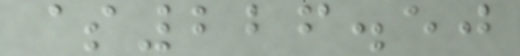$226.50
